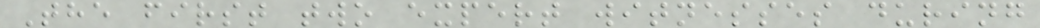The first two expert witnesses during
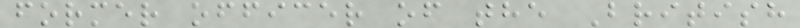former officer of the British
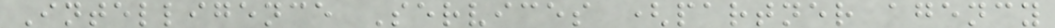Intelligence Services (partner agency
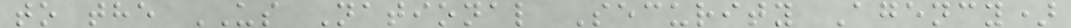to the US National Security Agency)
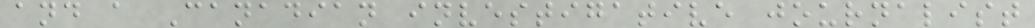and a Canadian investigative journalist
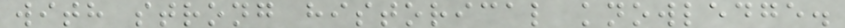with strong historical knowledge.
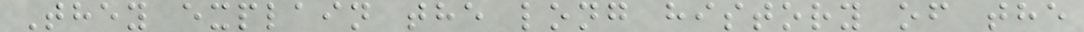They explain the long history of the
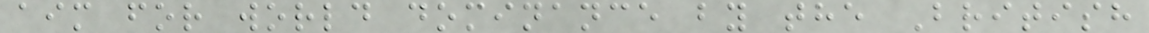aim for world dominance by the British
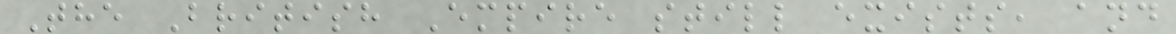The British Empire still exists, and
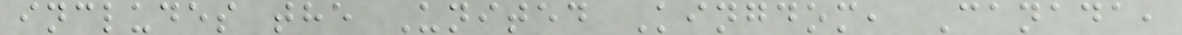includes the United Kingdom, Canada,
